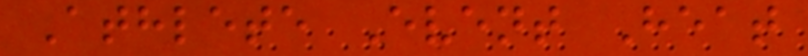Athlete Event Heat
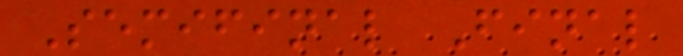Semifinal Final
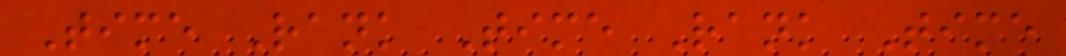Time Rank Time Rank Time
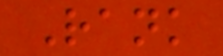Rank
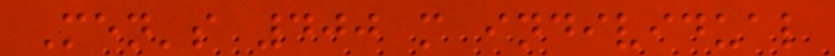Men's 400 m individual
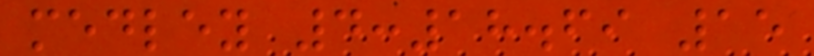medley 4:18.69 15
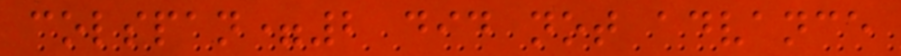colspan=2 did not advance
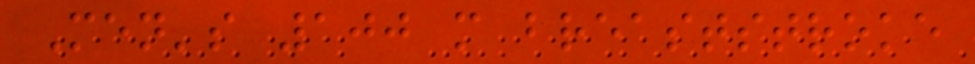Men's 100 m breaststroke
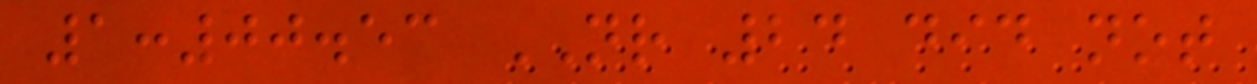1:00.53 NR 24 did not
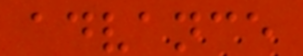advance
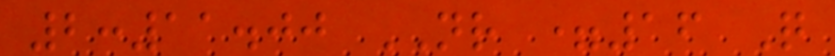2:11.00 NR =16 Q
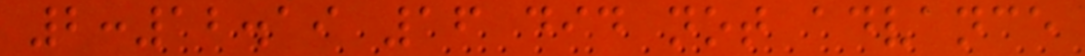2:12.19 16 did not advance
